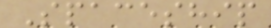Spaceship
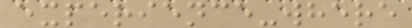experience-where
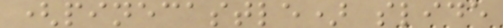(pinecastle) slide
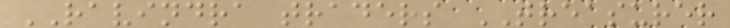RAVINDRA traders TREASURER
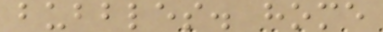bubbles. home
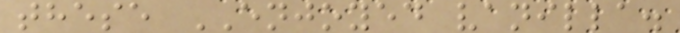these ENJOYED vanilla.
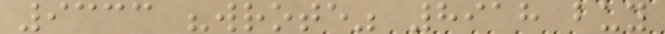9333 "wrote" 8918 buy
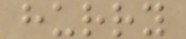hurry
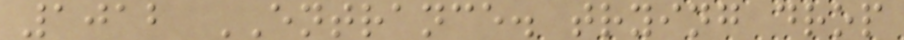1012 ENTRANCE. trying drop
